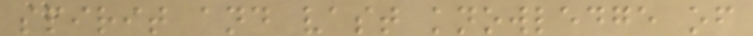spirit and vast knowledge of
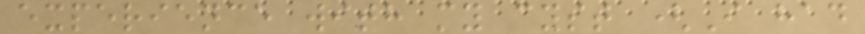experience with my cyst (I had
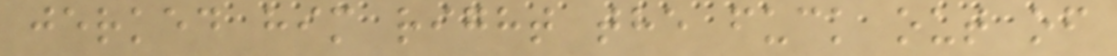jerked him right the fuck out of
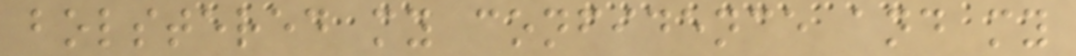bolstered my confidence and my
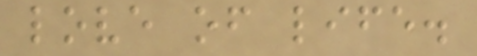love of life.
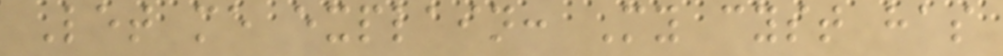Let me explain: My cyst has
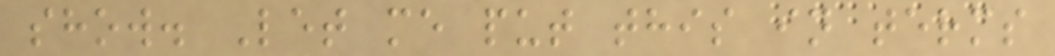show. Let me put this in terms
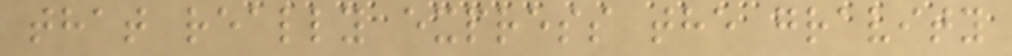that really express the gravity
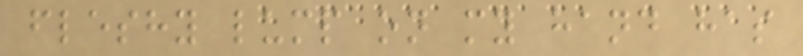fleshy lump on my hand has
